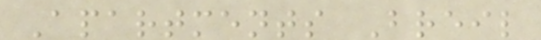Apartments Breil
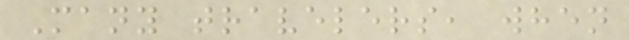Many travelers, when
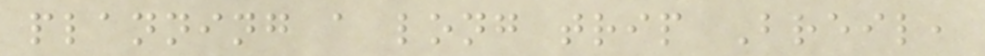planning a long trip Breil,
